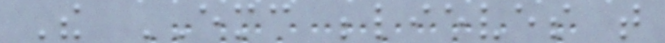The EMC believes that
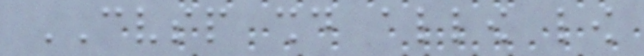CVSP should allow low
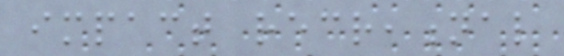impact recreational
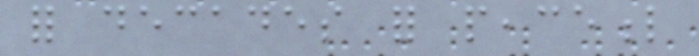for decades for peaceful
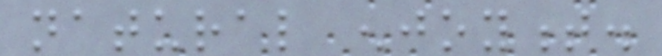natural enjoyment.
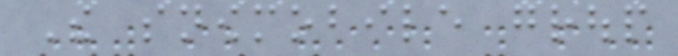The snowmobile group
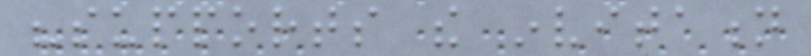"supports the invitation
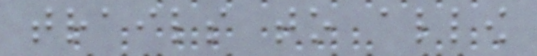trails to allow
